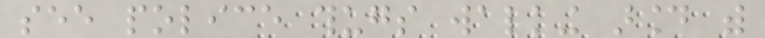see police thugs walking around with
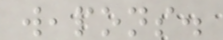weapons.
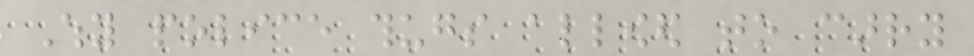Why police thugs allowed to carry
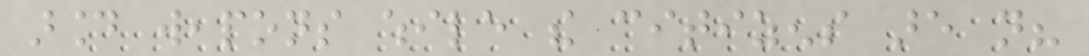around weapons while the citizens are not?
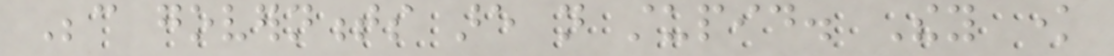Because governments are not stupid. They know
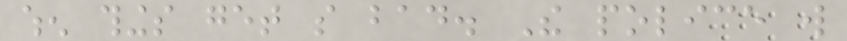when things get so bad. The police will
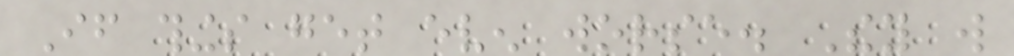If things get even worse. They will
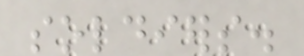soldiers.
